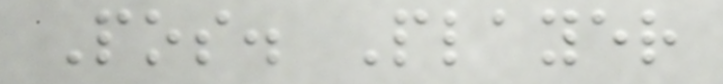Pos. Player
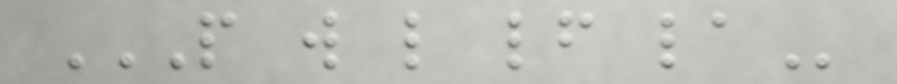P W L LF LA
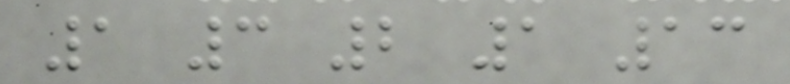1 3 2 1 13
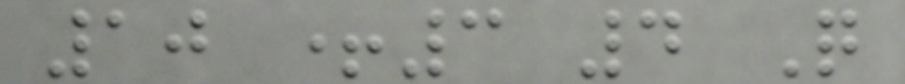10 +3 4 Q
